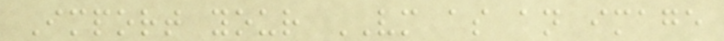Import your VM as an image
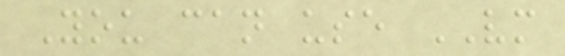You can use VM
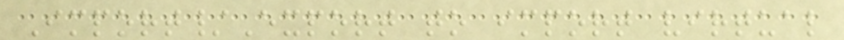Import/Export to import virtual
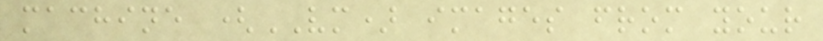machine (VM) images from your
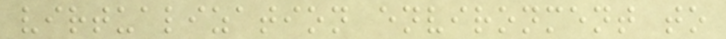virtualization environment to
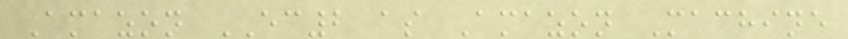Amazon EC2 as Amazon Machine
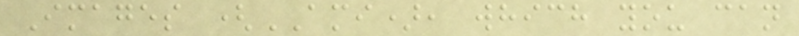Images (AMI), which you can
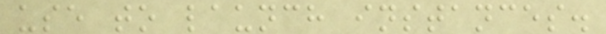use to launch instances.
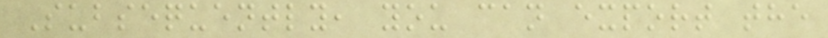Subsequently, you can export the
